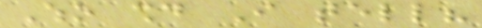Who should I tell?
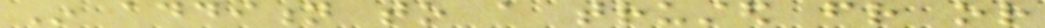In addition to a trusted friend or
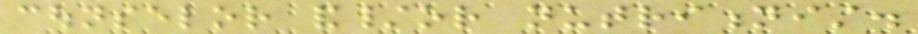counselor and/or nutritionist.
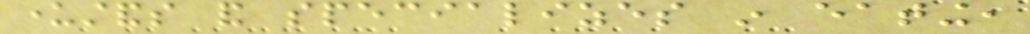understands and specializes in eating,
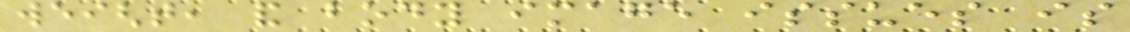weight, and body image issues is
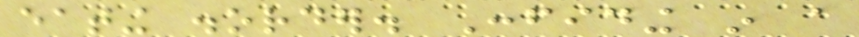eating disorder. Confiding in a
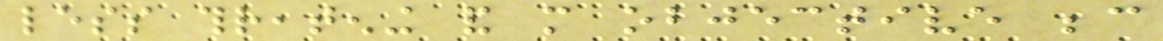less threatening and more objective because
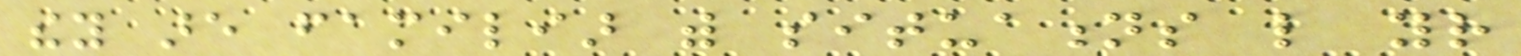they are familiar with situations like your
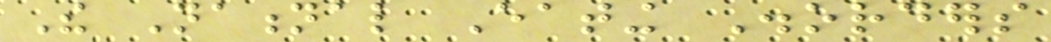The National Eating Disorders
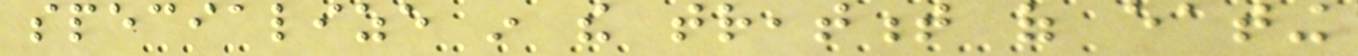specialize in the treatment of eating
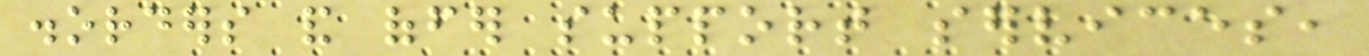disorders and offer support services,
